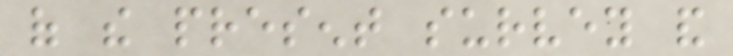of the present survey and
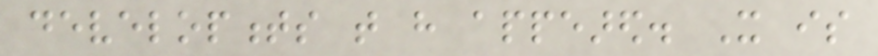developments that have appeared. It is
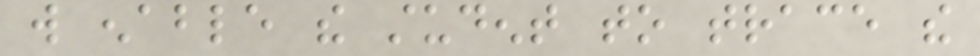will enable the student to trace the
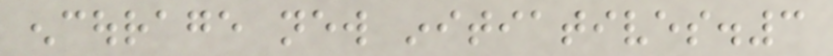encourage new initiatives.3
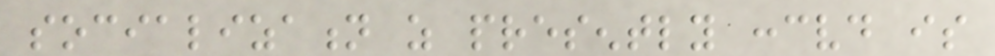socialization as presently conceived is
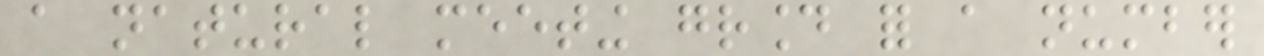a natural meeting ground for a number
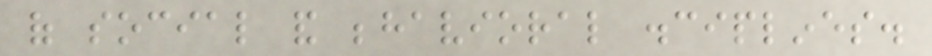of social and behavioral disciplines.
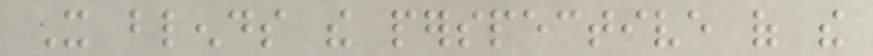It blends the perspective of the
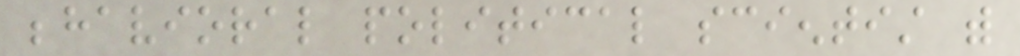behavioral political scientist with
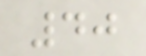40
